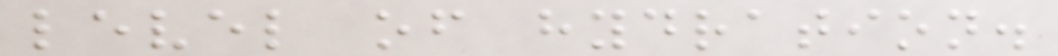level of hydration.
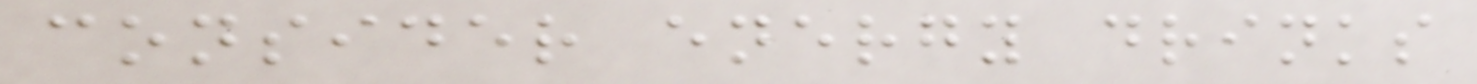consider energy drinks
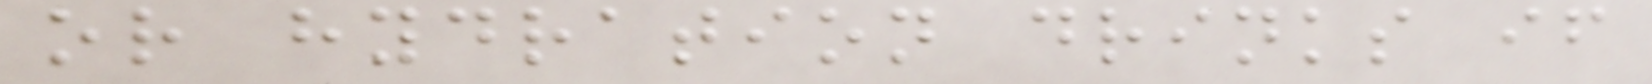or hydration drinks if
